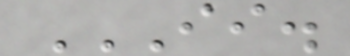II.
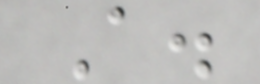A.
